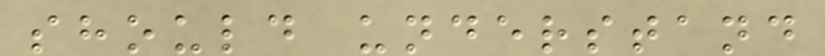should understand
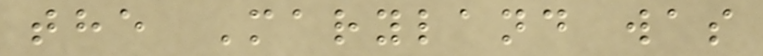the Maryland was
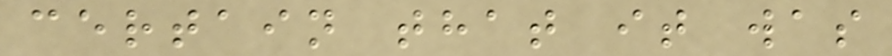certain that it was
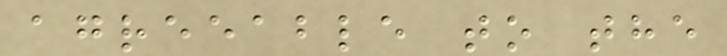agreeable to the
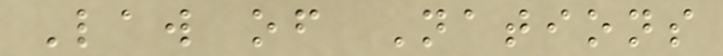Law of Nations
